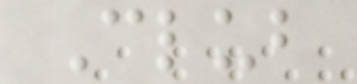Club
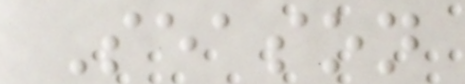Season
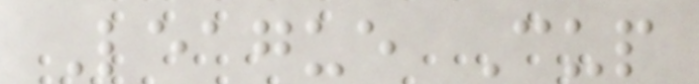League Cup
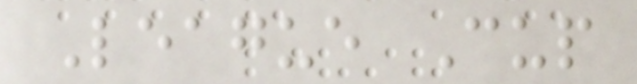League Cup
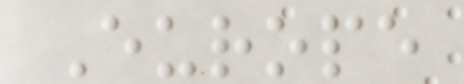Europe
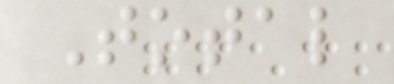Total
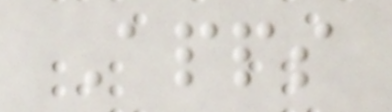Apps
